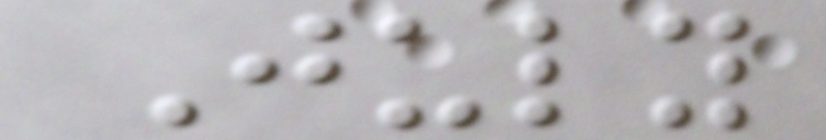July
